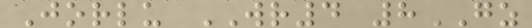Jorlu WR4 8GZ
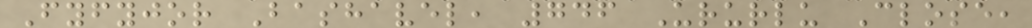Fyfyjor Bashavel, 746 Ururlu Close,
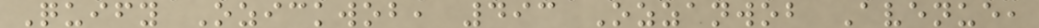Quify Ozickwob, 493 Ozzanwob Avenue,
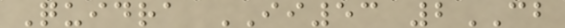Quidra II53 2CB
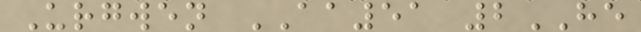Urgwen AA51 2HE
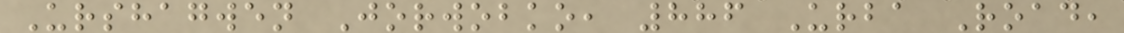Urshagwen Jorwobko, 886 Urba Road,
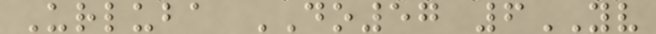Urluba DO57 6YV
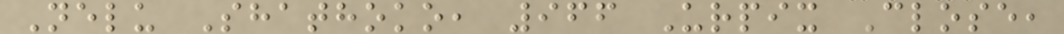Nelu Shathoko, 966 Urpix Close,
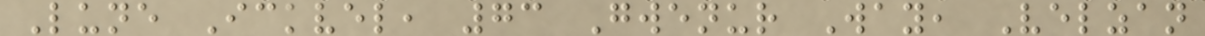Lune Ickvel, 73 Gwenur Way, Velzan
